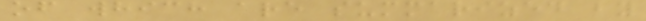of which are summarized by
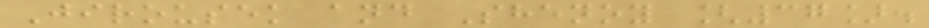Jirousek and Shenoy [37].
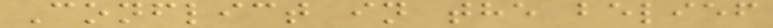Conflict in the belief
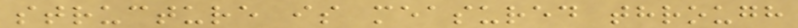structure is measured through
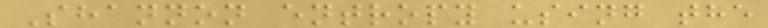Shannon entropy using the
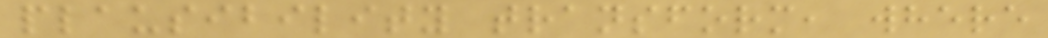plausibility transform, where
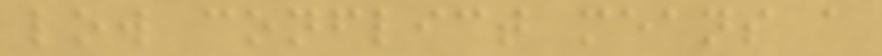low conflict means a
